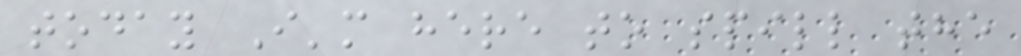today I'm here to spill the
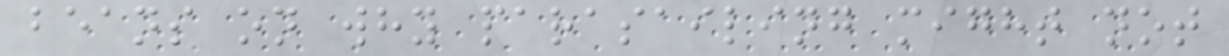beans on why parasailing might not
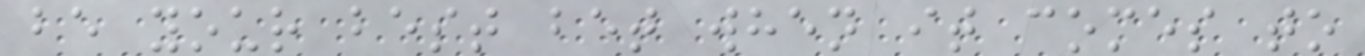be your best bet when it comes to
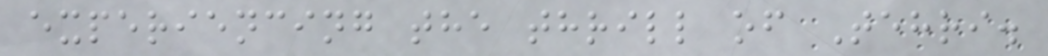experiencing the thrill of Tehri.
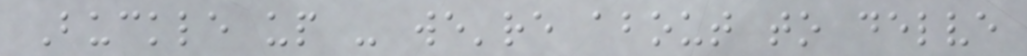Buckle up - we're about to delve
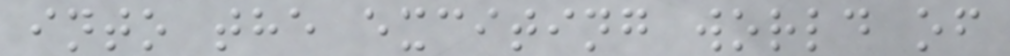into the exciting world of
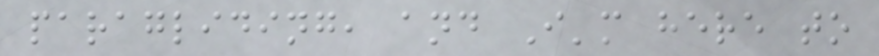paragliding, and I'm here to
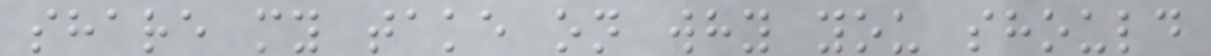share my take on why you should
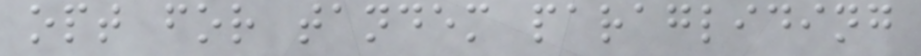opt for tandem paragliding
